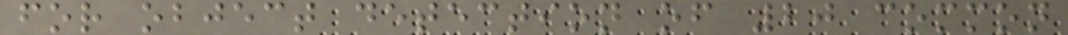for object detection of 20 common
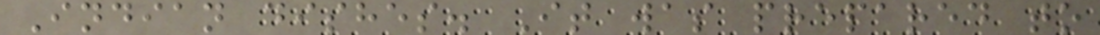Indian dishes. It was prepared to
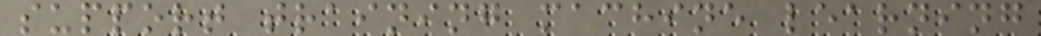support training machine learning
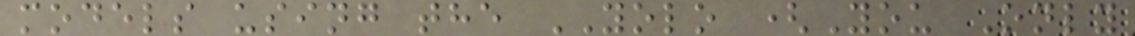models using the YOLO (You Only
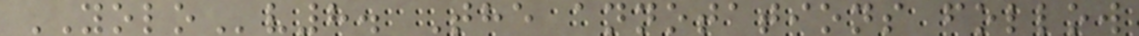YOLOv8. The annotations follow
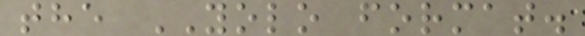the YOLO format.
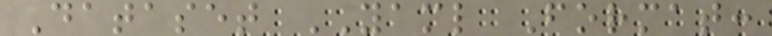Dataset YAML Format:
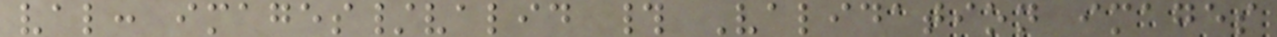val: images/valid # Validation images
